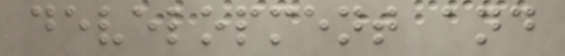development and
